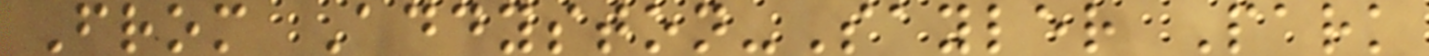From Addyston-Sayler Park
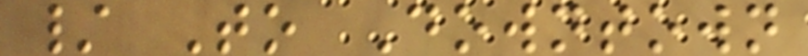/ To Downtown
